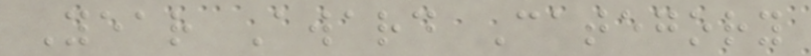Year Award Category
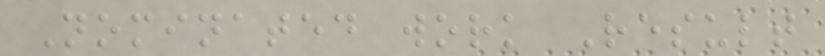Nominated work Result
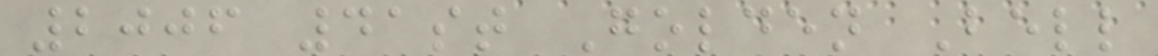2006 41st Golden Bell
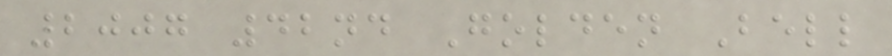2007 42nd Golden Bell
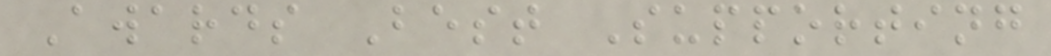Awards Best Supporting
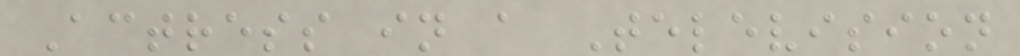Actress in a Television
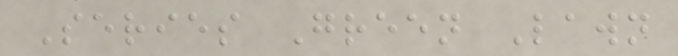Series Green Lawn
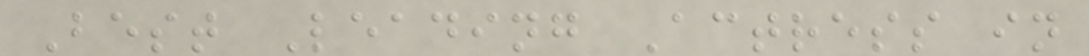Best Leading Actress in
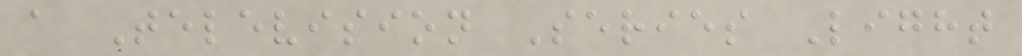a Television Series Light
